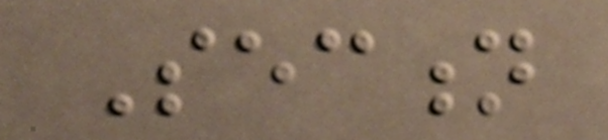Section
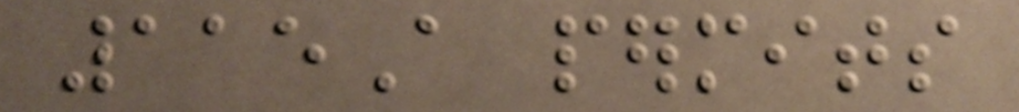115A permits
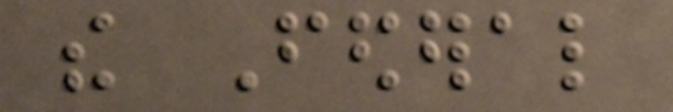the Federal
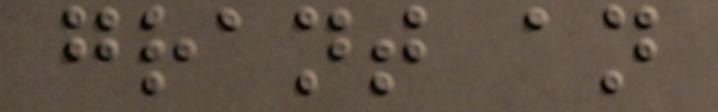grant an
